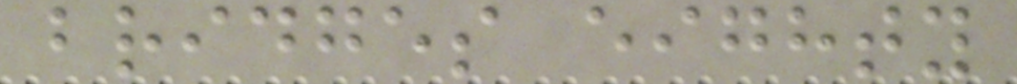bridges eighty
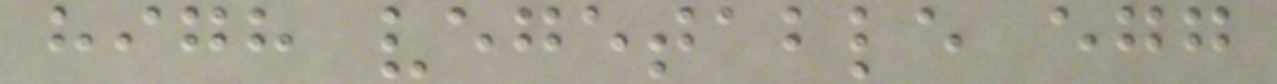high vegetable egg
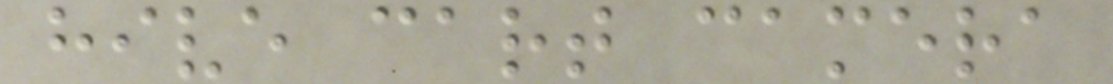hive cart camera
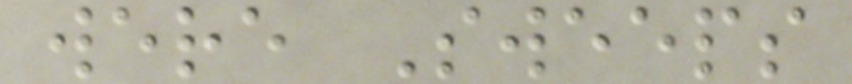were Sweeps
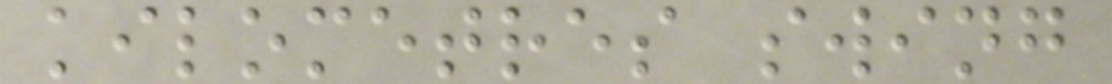kilometres swing
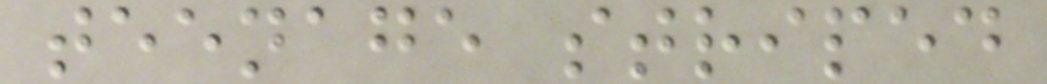teenage striped
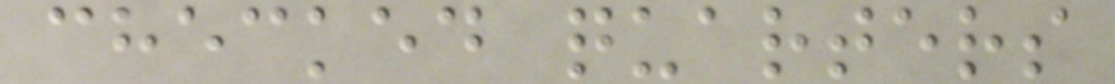checked quarters
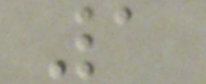1
